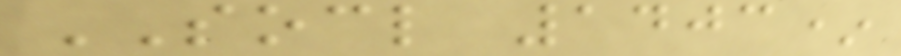SOCL 1403*
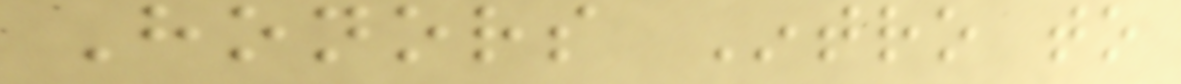Honors Intro to
